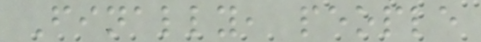Finally, people
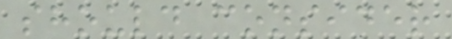should consider
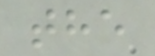the
